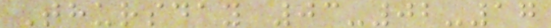Thursday 03-02-17
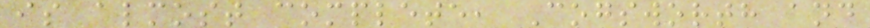is almost complete, Cogsworth and
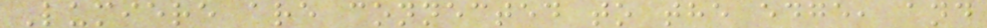Lumiere are connected to the edge, and
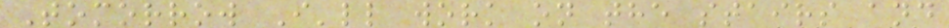Tomorrow I'll work on the stairs and
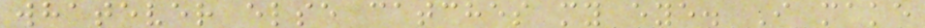whatever else catches my eye. I make
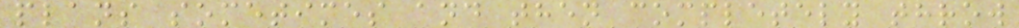plans sometimes and then completely throw
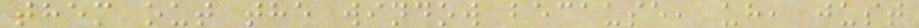them out the window because, uh, just
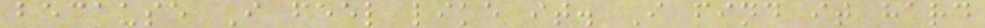because I feel like it. I find it hard
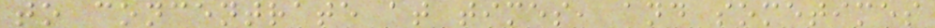to concentrate at times, and sometimes
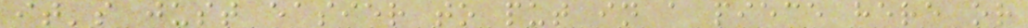it's just easier to put in a piece here or
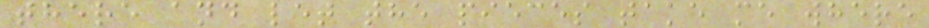there and let the pieces take me where
